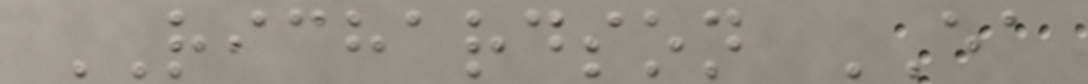RICHARDSON EA
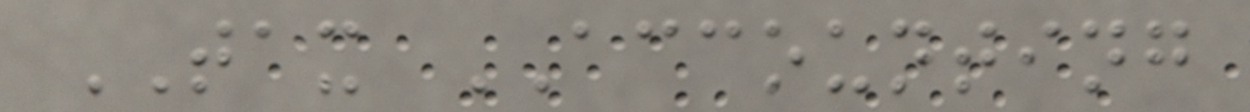TAX ACCOUNTING
